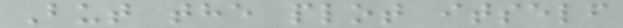But the plot itself
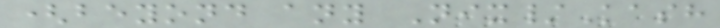(beyond any Nix/Kash
